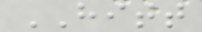HITT
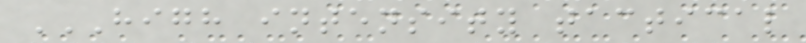HIGH INTENSITY TACTICAL
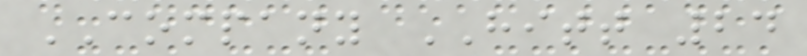COMPANY HITT 24
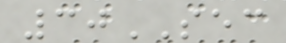30SEC
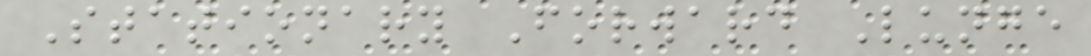Stationary Forward Lunge
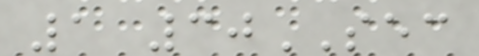1 30SEC
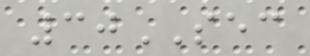30SEC
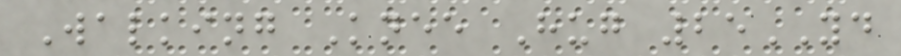Walking Knee Hug 25YD
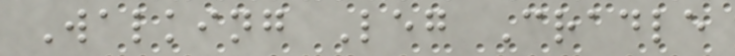Walking Leg Cradle
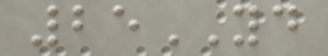25YD
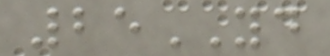25YD
